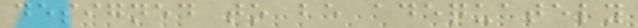designed to be adequately
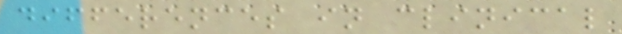differences in clinical
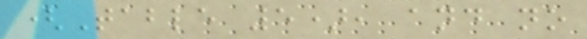(Table 5), and no
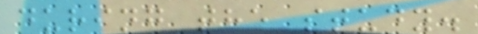during the study.
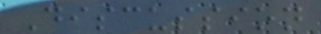Discussion
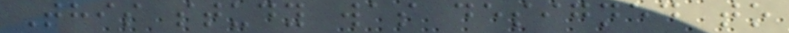This study was designed to
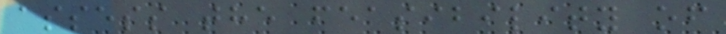assess the feasibility of
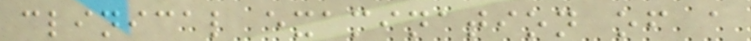clinical examination of a
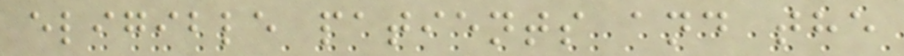eligible patients and the
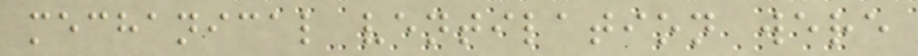mechanical ventilation were
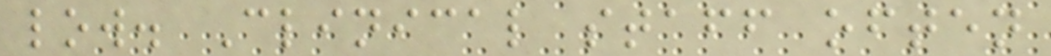low. Clinical staff often
